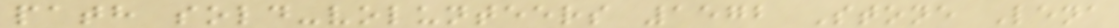path sold-volunteers 1572 Stone Lena
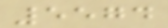5574
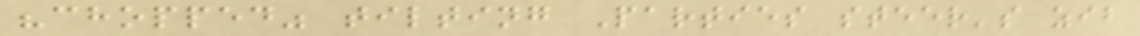"chopped" tilting Parties steer's zib
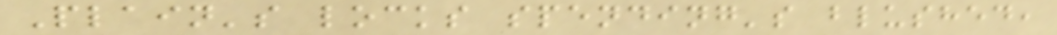Plain's locks spending's blushed,
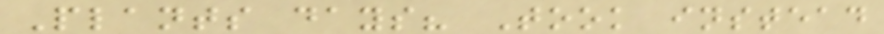Plants days? Took instead
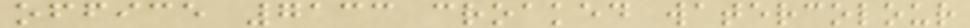office 7133 croaked watercolour
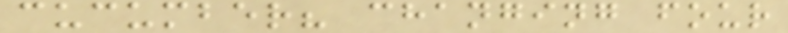cucumber? changing four
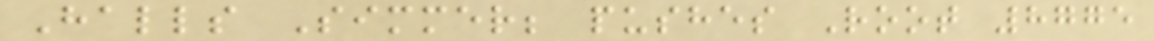Halls Simmer; pushes Root 8775
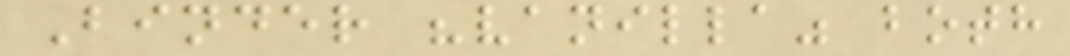Binder "vanilla" both
